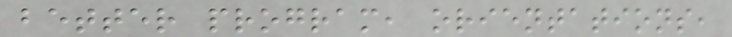better program, orientations,
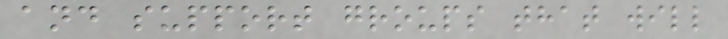and support groups that will
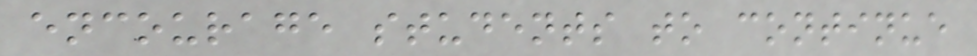encourage students to continue
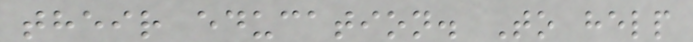their education. To help
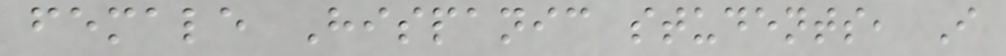female Hispanic students, I
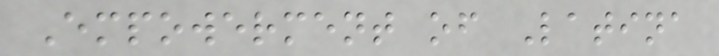Empowerment of Latina
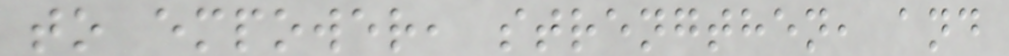to empower, strengthen, and
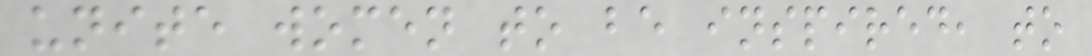unite women to be inspired, to
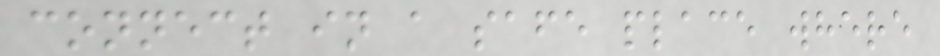connect in a safe place where
